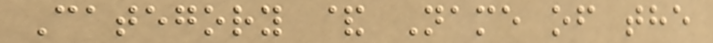Category & Name of the
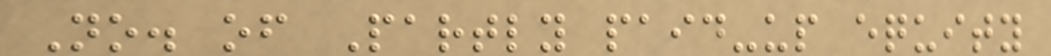No. of Partly paid-up equity
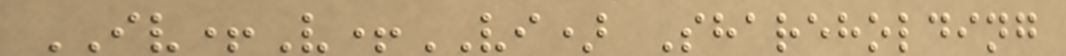IV+V+VI) Shareholding
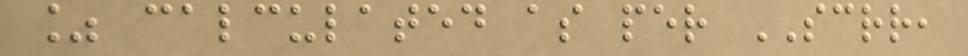% calculated as per SCRR,
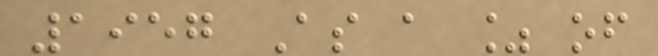1957 As a % of
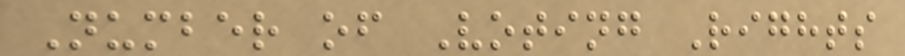Number of Voting Rights
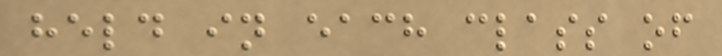held in each class of
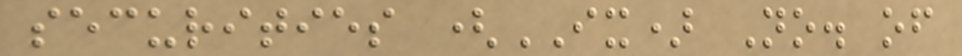securities (IX) No. of
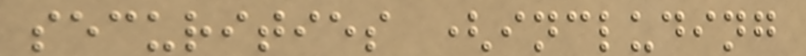securities (including
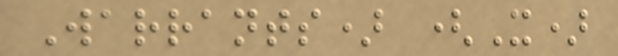Warrants) (X)
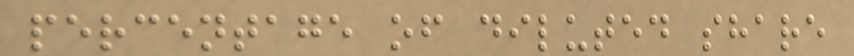percentage of diluted share
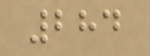284
